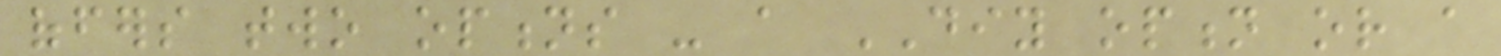offers two options - a DIY option or a
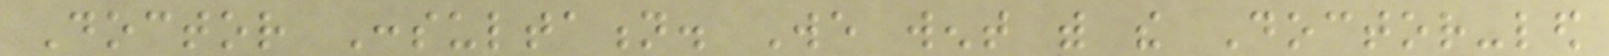Doctor Consultation. We went with the Doctor-led
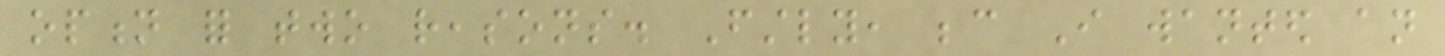option for two reasons. Firstly, because I wanted an
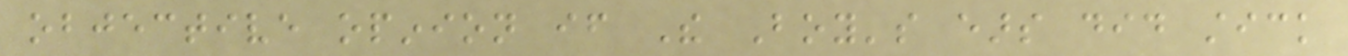objective opinion if The Boy's ears did stick
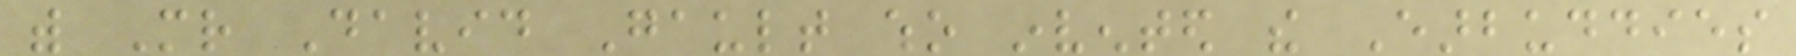with Mr David Gault who invented the Earbuddies
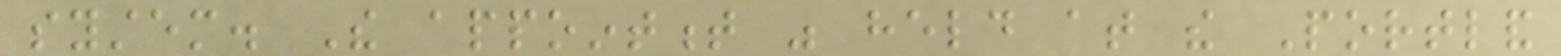system. The appointment was held at the Portland
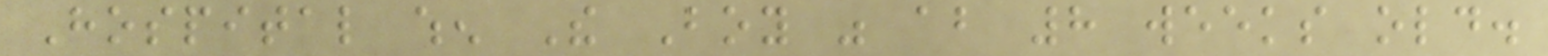Hospital when The Boy was about 8 weeks old.
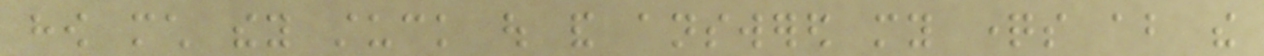how much they stuck out and answered my questions about the
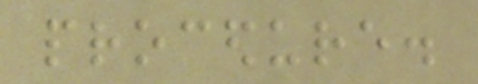procedure.
